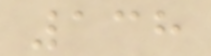138
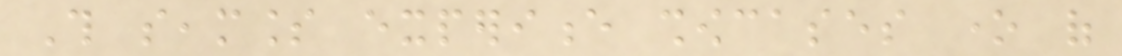This seamless experience showcases one of
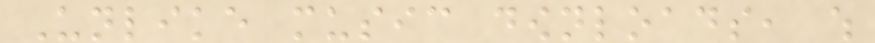Unlike music downloads, which
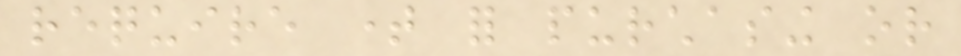require time for purchasing or
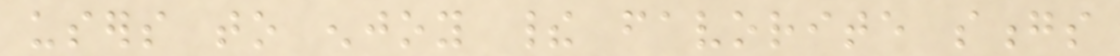users to enjoy their favorite songs
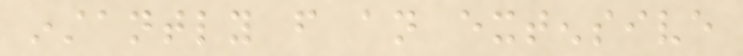instantly from an extensive
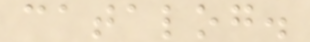catalog.
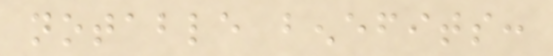notable benefits:
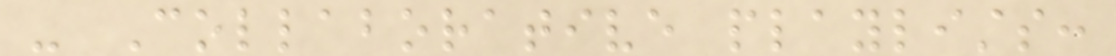- Collaborative playlists:
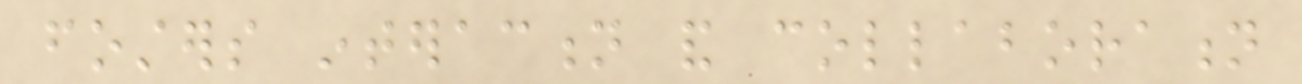fosters interaction and collaboration
